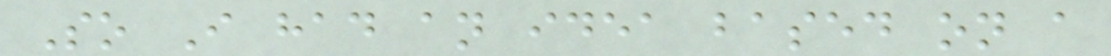So I had an idea based on a
